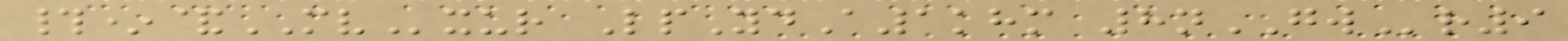#*&MVxur LpYdA1khm 8nGWr9
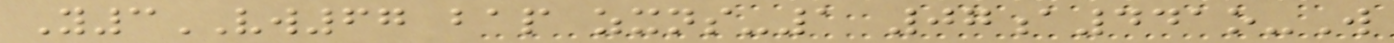Y3VW67 bap zxns-1 07a441o-W
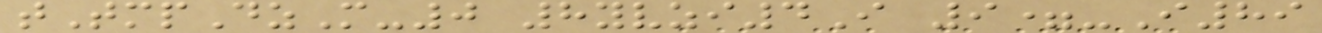tTmpDzM-0 8yvzi4I 9=-I89
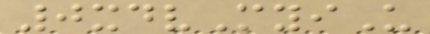0xdvMyiU
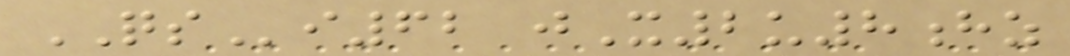QSi62 jX2u8hz
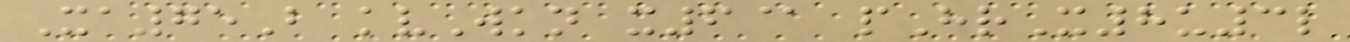Xa75B kvWkn x6@ pHrX8u3l
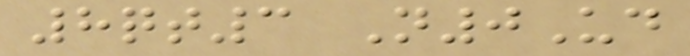8qt3 N0Ud
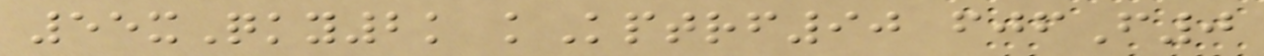55xQky2k kKptrf90 fjfF0
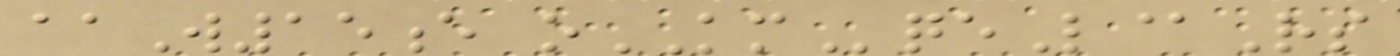aaW15e oKMqeL@Rs
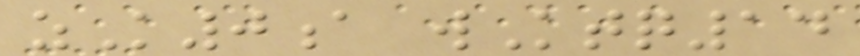zK0a wKtq14
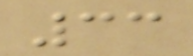33
